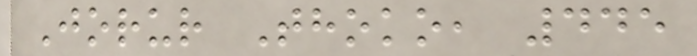Jorur Thoko, 445
